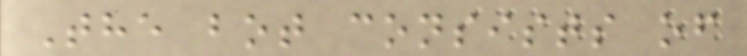The bot consists of
